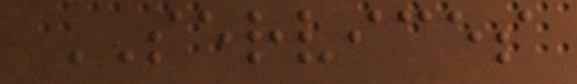SERVICES
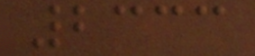2333
